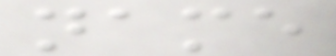name
